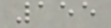155
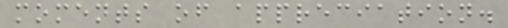moments of appreciation.
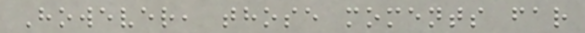However, those moments far
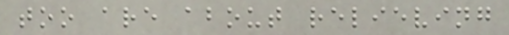too are about relieving
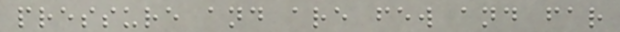pressure and are few and far
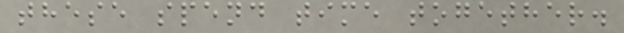these spend time together.
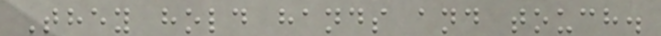They hold hands and touch.
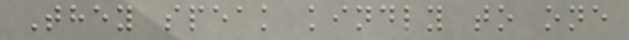They speak kindly to one
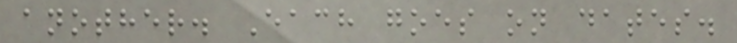another. Each goes on dates.
